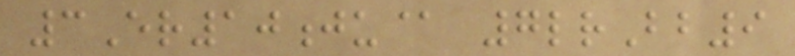3Er10ju@ 7lrBb9
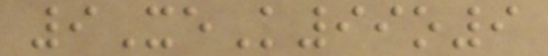9XeK99o9
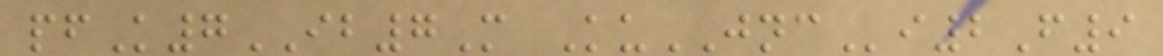pfK7IB7M KuJNCi2F9
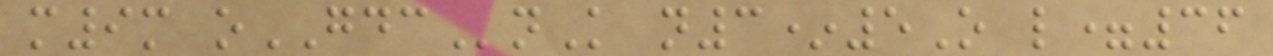m9m oGDCnK n3*5O l=36
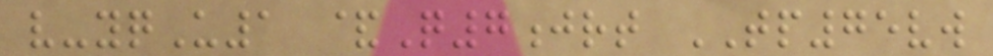v-yqU1 &Q7jrt TP75vw
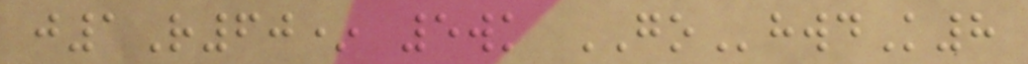j1R60* 5wk GOhwdK8
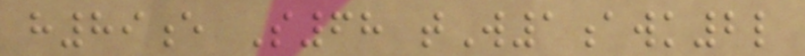h89e S68 tW1awk2l
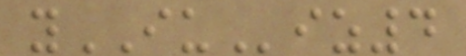yIUiz4
